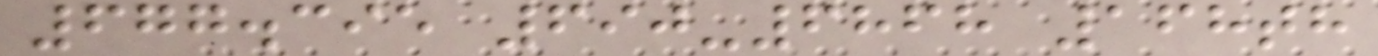677.395 690-6868 168th
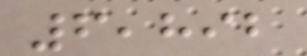6,892
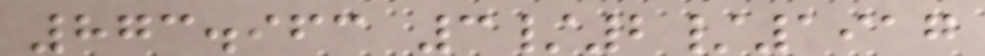873.963 3/2/1917
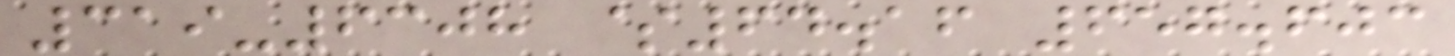319-6308 $64.16 657.603
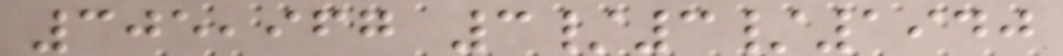305,967 3/3/1940
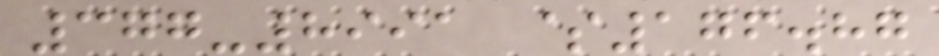377-8991 $176.87
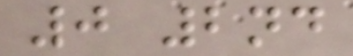0 2nd
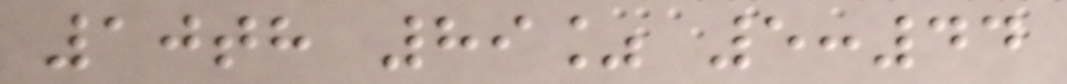10th 89% 5:44
